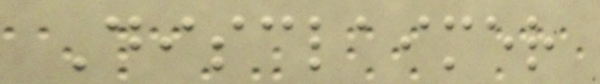Disclaimer
